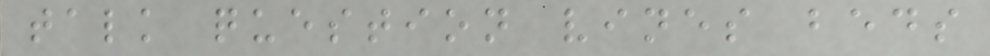talk question vines beds
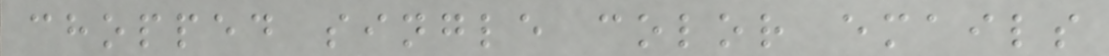chopped single color emails
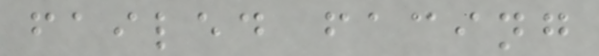failed facing
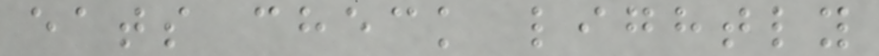eats check lightly
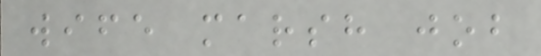wife marsh job
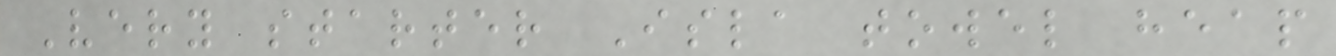Very starter Isla towel heap
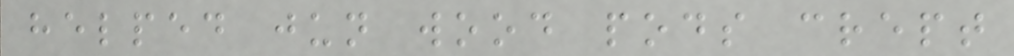helped jun wood pods crept
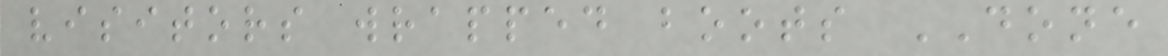visitors wrapped boots DONE
